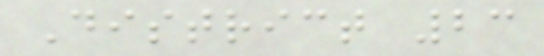District 23
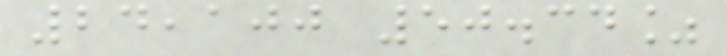24,100 50.34%
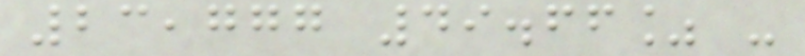23,777 49.66% -
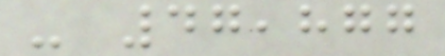- 47,877
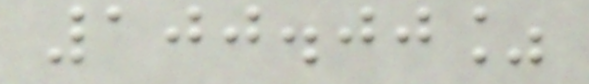100.00%
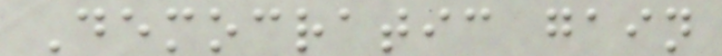Democratic gain
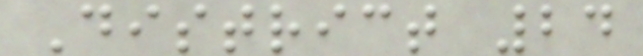District 24
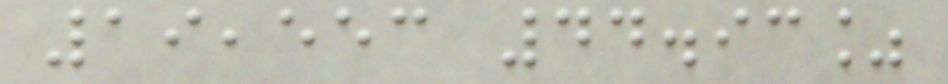19,553 44.93%
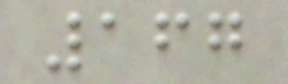167
